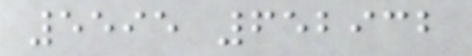5595 652932
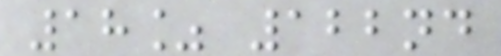18% 122nd
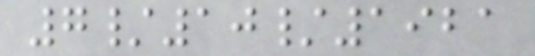7/10/1921
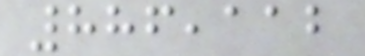886,112
